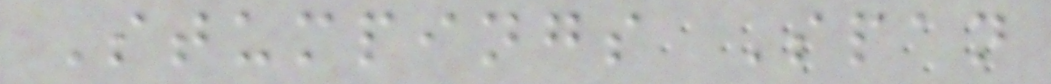Stumpings Span
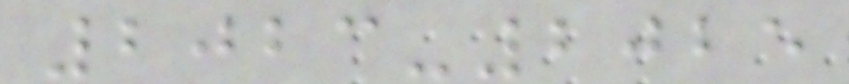2023-2025
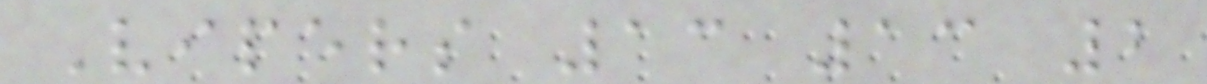Vipers 13 13 2
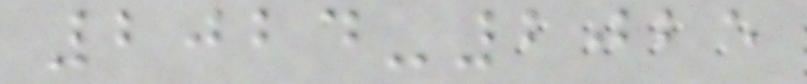2024-2025
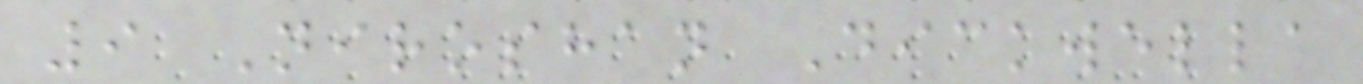9 Niroshan Dickwella
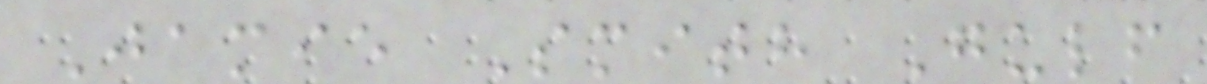Jamie Smith Gulf
